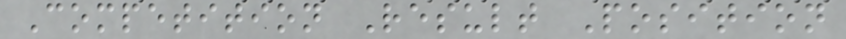Competition Result Position
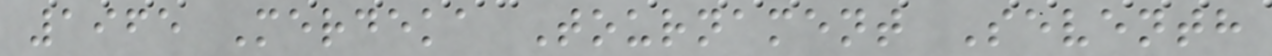1965 Merdeka Tournament Seventh
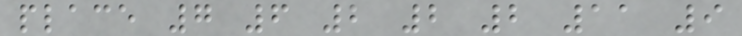place 7 6 2 2 2 11 9
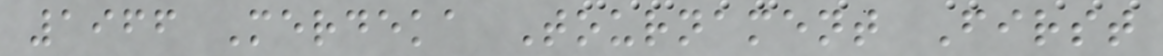1966 Merdeka Tournament First
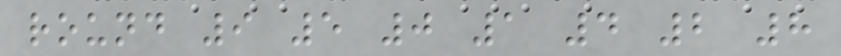round 9 5 0 1 4 2 8
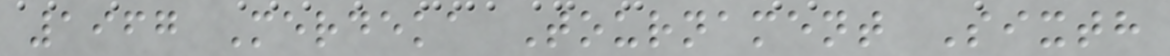1967 Merdeka Tournament Sixth
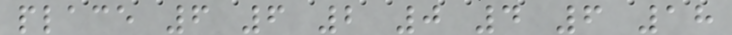place 6 6 2 0 4 6 18
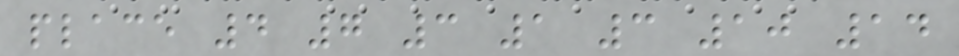place 4 7 3 1 3 10 14
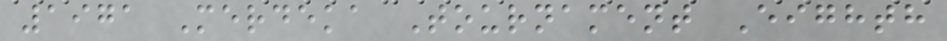1971 Merdeka Tournament Eighth
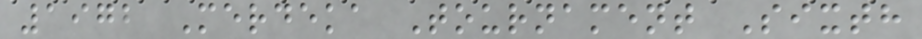1972 Merdeka Tournament Sixth
